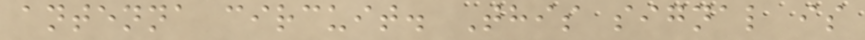antenna circuit. This signal is
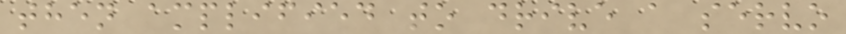then amplified to drive a servo
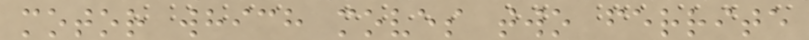motor which moves two ferrite
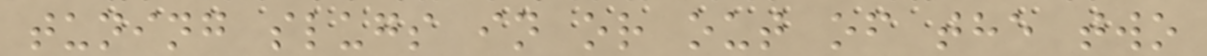tuning slugs in or out of the two
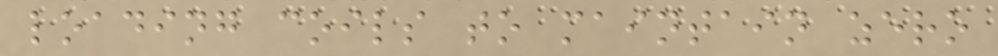loading coils to maintain zero
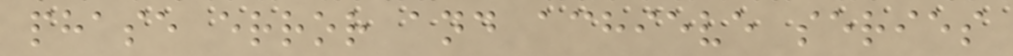phase error and achieve series
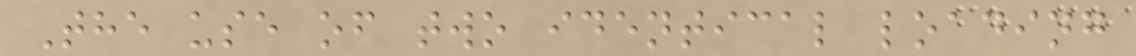The use of two identical loading
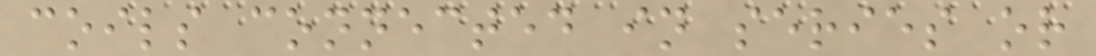coils connected in series or
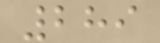289
